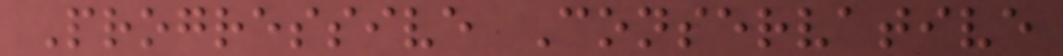Progressive Conservative
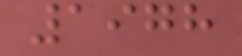1978
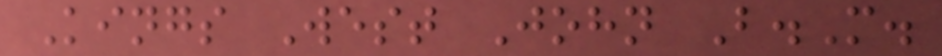Kings West John B.M.
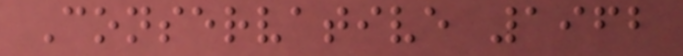Conservative 1962
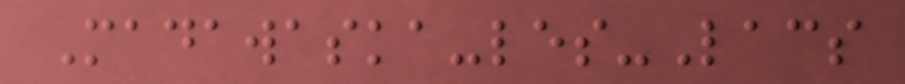Madawaska-les-Lacs
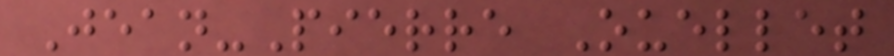Jean-Pierre Ouellet
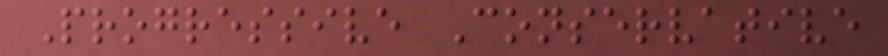Progressive Conservative
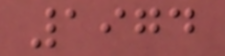1974
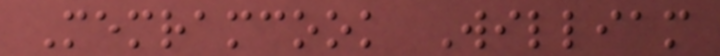Memramcook William
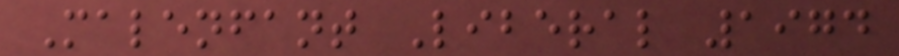Malenfant Liberal 1974
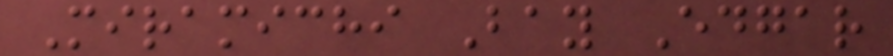Miramichi Bay Edgar
